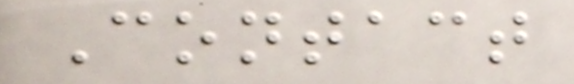Contact
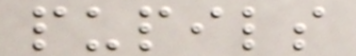pupils
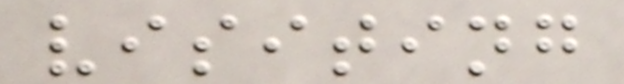visiting
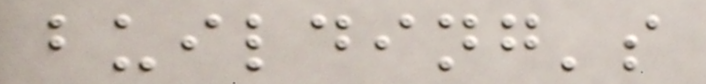building's
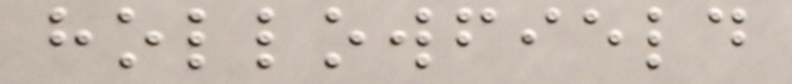hollowfield
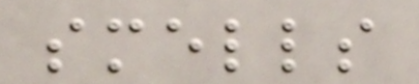smells
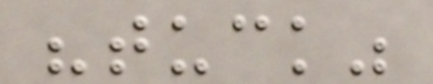"tuck"
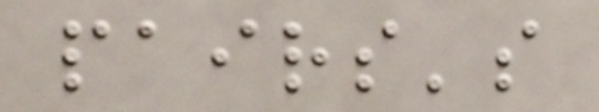pairs's
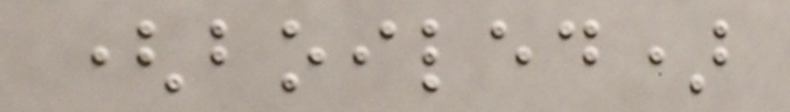(boiled)
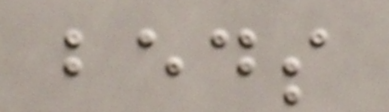beds
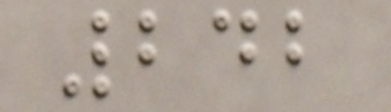242
